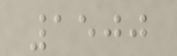1500
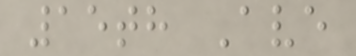15th Ave
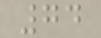74
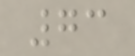73
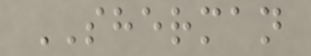SHERMAN
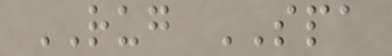RUG SPA
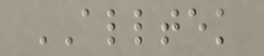ALLTEK
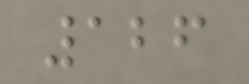126
